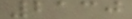2130
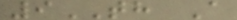9TH A
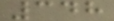348
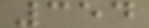354
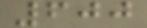600
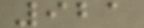921
